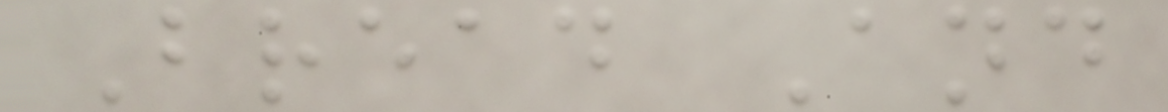Bread And
